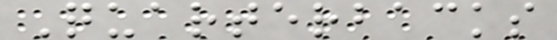Quarterbacks
